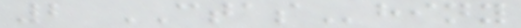2 CTAShiny
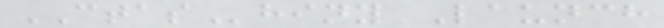CTAShiny Launch
